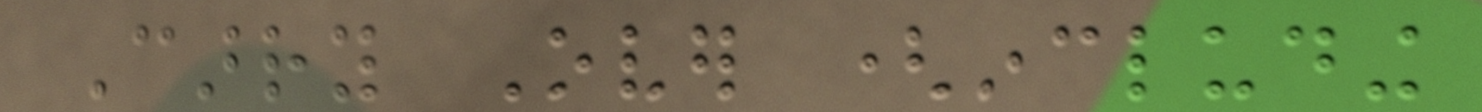Carry Over (including
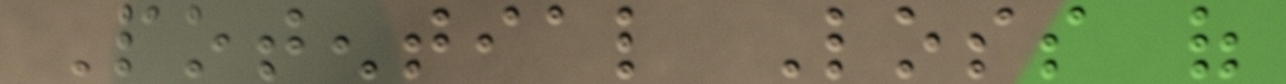Potential Loss of
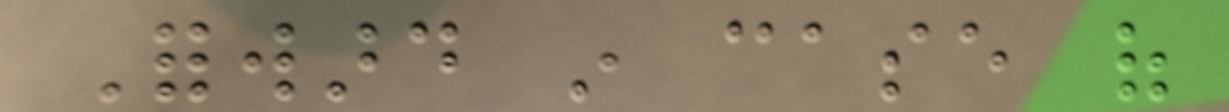Forward in case of
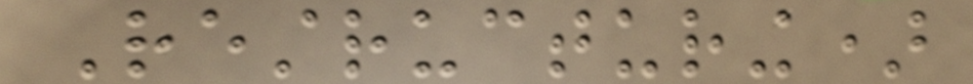Restructuring)
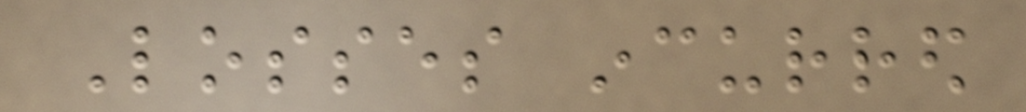Losses incurred
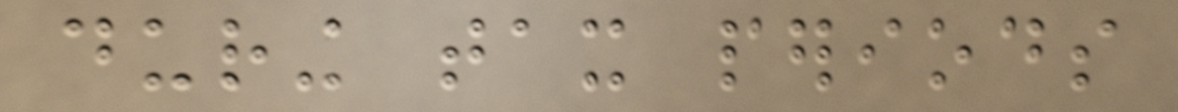during tax periods
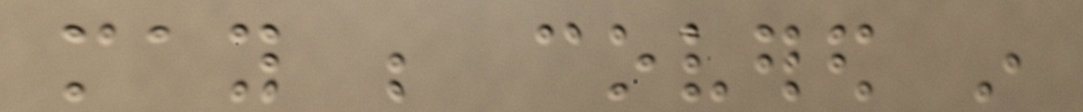may be covered in
